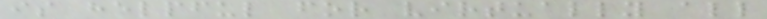is helpful for virtually all
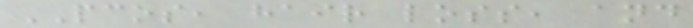PCOS, hair loss, and
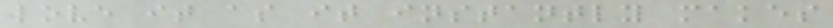love it as it instantly makes
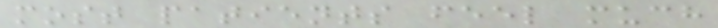most patients feel much
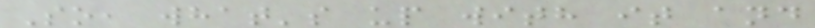So, what's up with it and
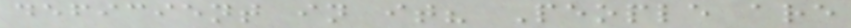deficient in it? People are
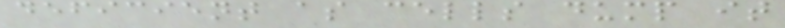deficient as cells dump it
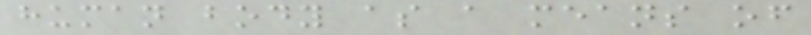human body as a means of
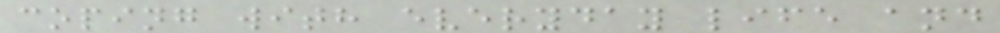coping with everyday life and
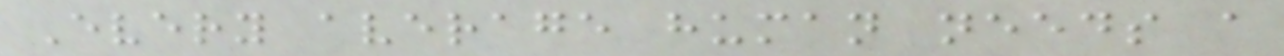Every average human needs a
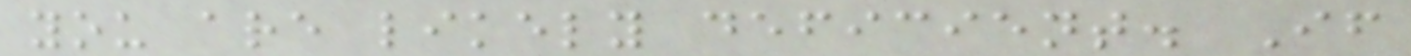you are likely deficient. If
